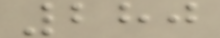280
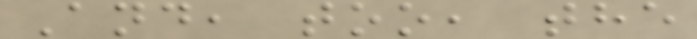And, too, the
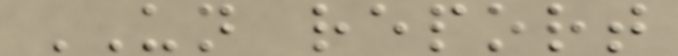UN report
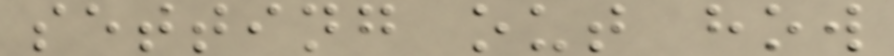setting out how
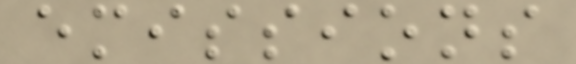emissions
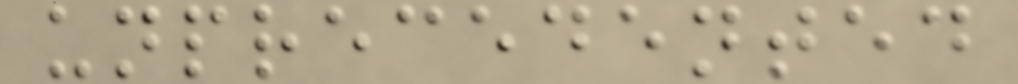unprecedented
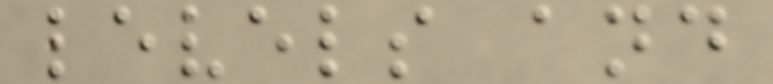levels and
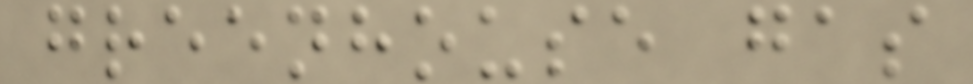greenhouse gas
